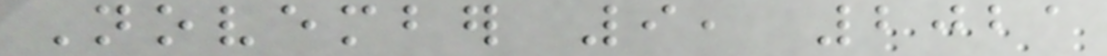November 9, 2021
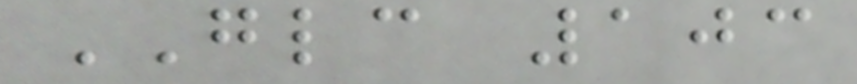GLC 103
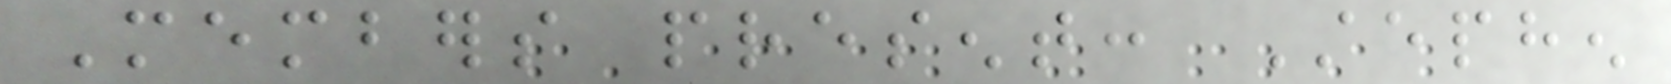Members present: Stephen
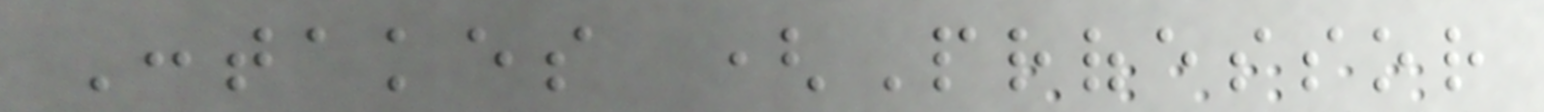Contakes (Professor
